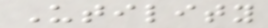Utility
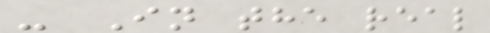- In the real
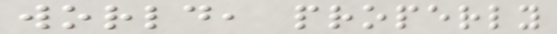world, properly
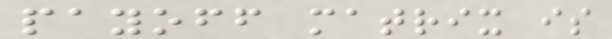payoff matrix is
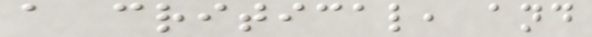a critical, and
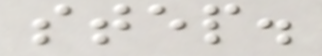step.
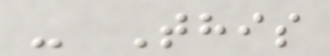- This
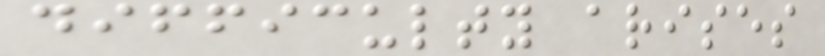difficulty arises
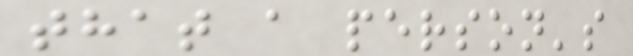that a person's
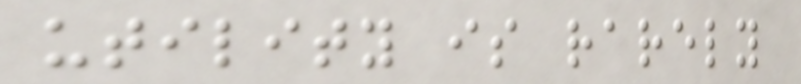utility is rarely
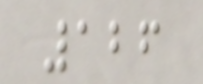126
